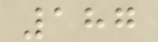187
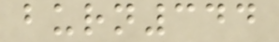burn344
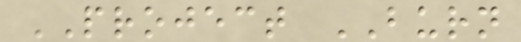PROJECT BURN
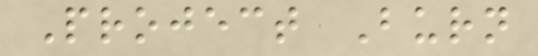Project Burn
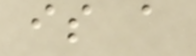is a
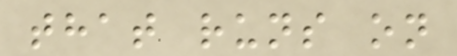that runs on
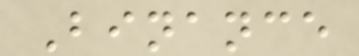Binance
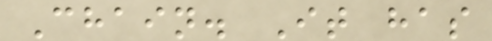Chain. It has
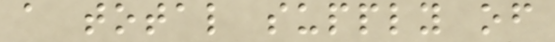a total supply of
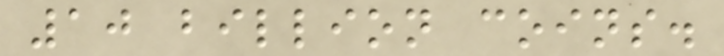10 billion coins.
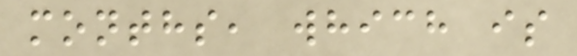months, which is
